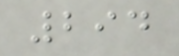294
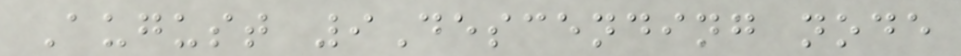August 9Descending node
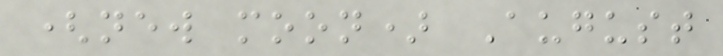(new moon) August
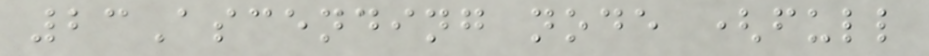23Ascending node (full
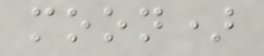moon)
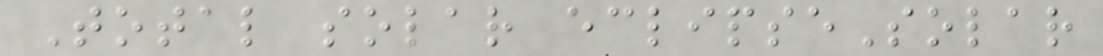Total solar eclipseSolar
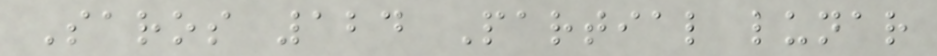Saros 124 Partial lunar
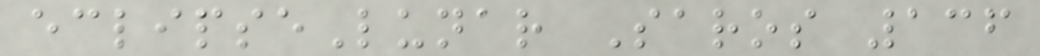eclipseLunar Saros 136
